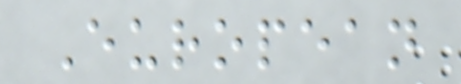European
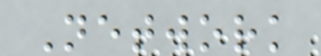Network
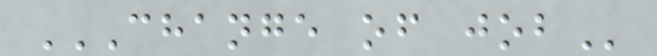CHANGE OF JOB
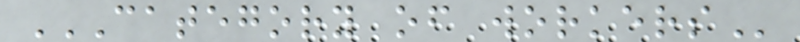CATEGORY OF WORKERS
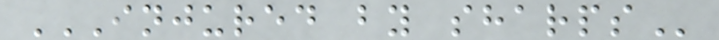INJURED BY SHARPS
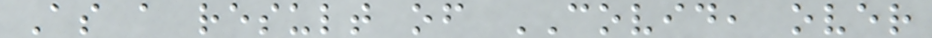As a result of COVID, over
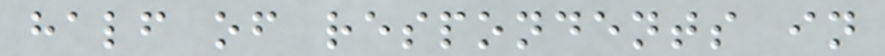half of respondents in
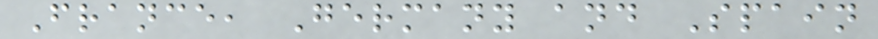France, Germany and Spain
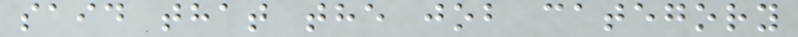said that the job category
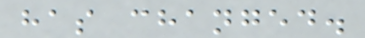has changed.
